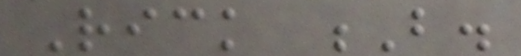Rick B.
